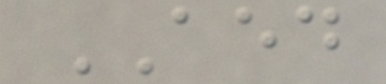AED
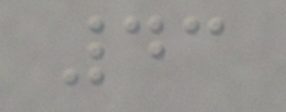43
